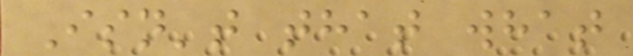Isn't that what
